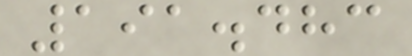191.483
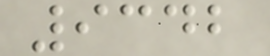9342
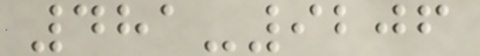481-9206
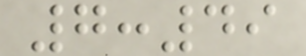7:49
